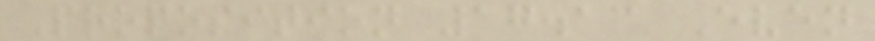Proposition 17.13 Even
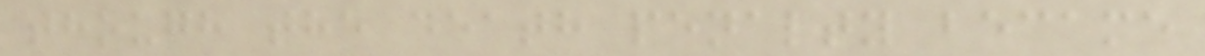though the death penalty became
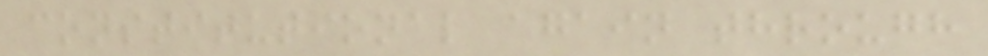constitutional again through
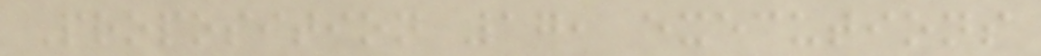Proposition 17, executions
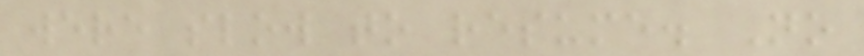were slow to resume. No
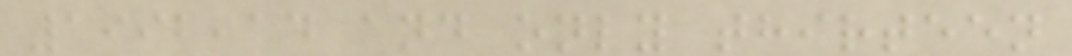1992,14 and only thirteen
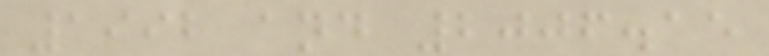1992 and 2006.15
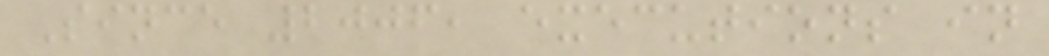Since 2006, executions in
